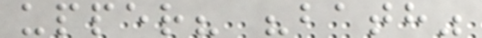upper? "bath"
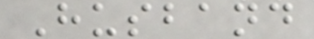Husband
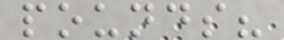pounds?
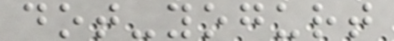dot-yogurt
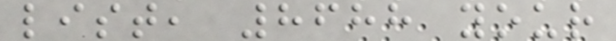list, 8688 your
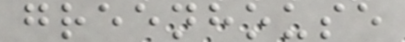greenhouse
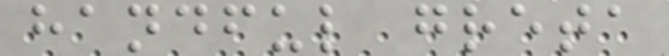handful greta
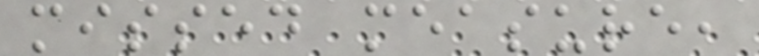missed measure,
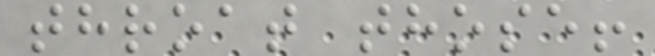throat those!
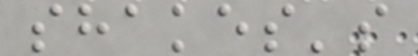shakes's
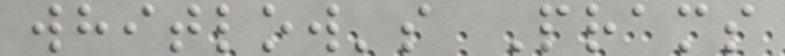whitlow's Prams
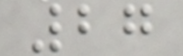27
